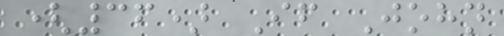(36) If John
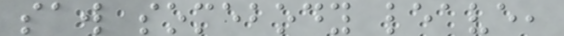saw somebody leave,
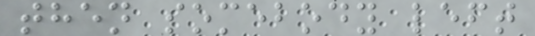then somebody left
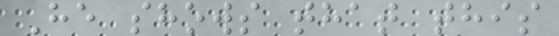He shows that this
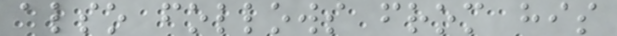also follows from his
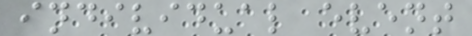individual event
